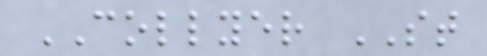COLLYER ST
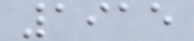1915
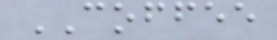COFFEE
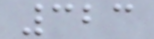323
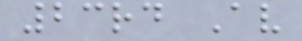23rd Av
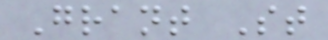Grant St
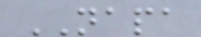NAPA
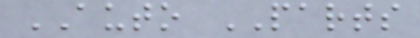AUTO PARTS
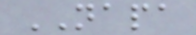NAPA
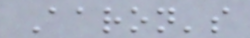Aaron's
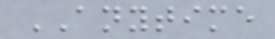ANYTIME
